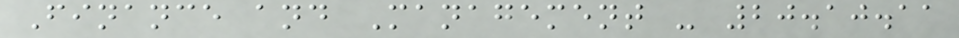Finance and Management - 20.10.11
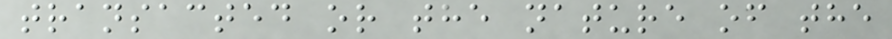transacted or the nature of the
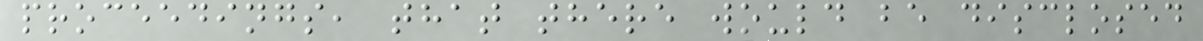proceedings, that there would be disclosed
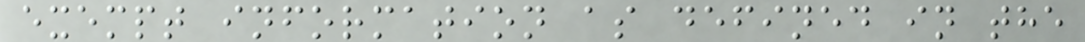exempt information as defined in the
